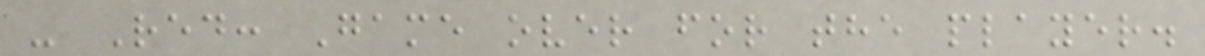- Red: Game over for the player.
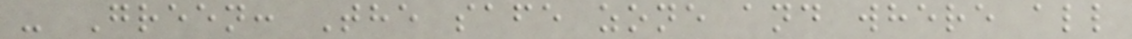- Green: The safe zone and where all
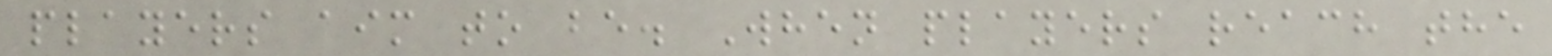players aim to be. When players reach the
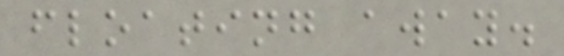floating away.
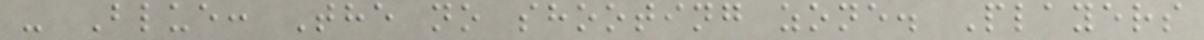- Blue: The no shooting zone. Players
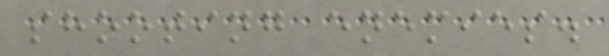shooting enemies.
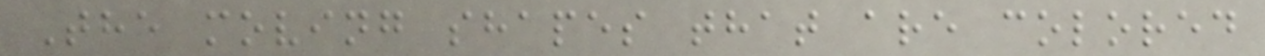The moving shapes that are colored
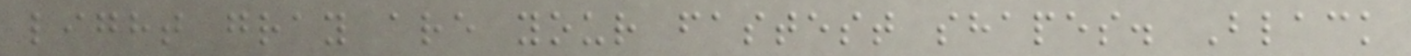light gray are your fastest shapes. Black
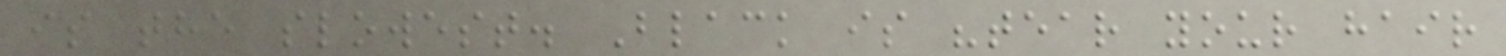is the slowest. Black is "tear your hair
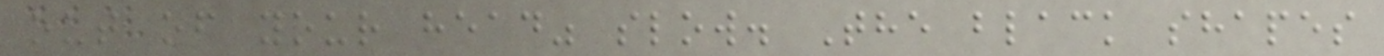out of your head" slow. The black shapes
